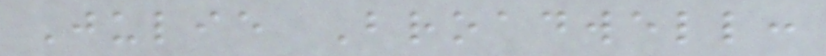Julie Broadwell:
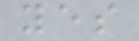yes
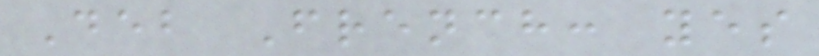Deb French: yes
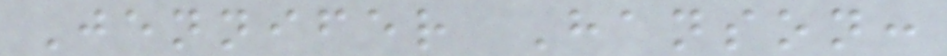Jennifer Hanson:
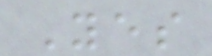Yes
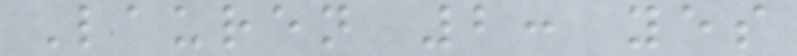Lauren 2: yes
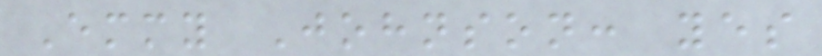Emmy Johnson: yes
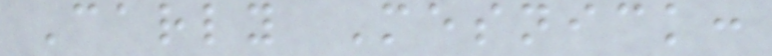Carly Mesnick:
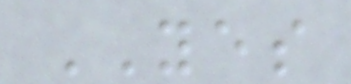YES
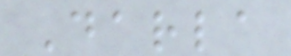Darla
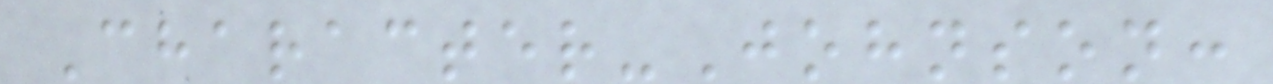Character-Johnson:
